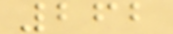262
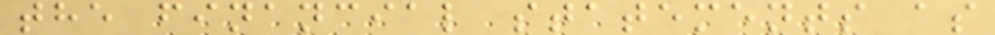the financial statements as
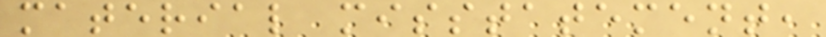material misstatement,
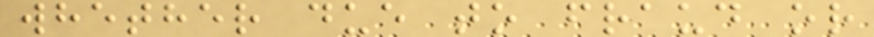whether due to fraud or
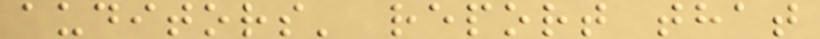auditors' report that
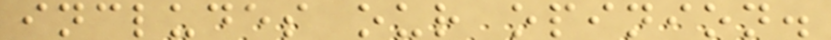includes our opinion.
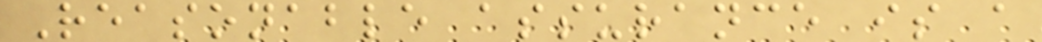Reasonable assurance is a
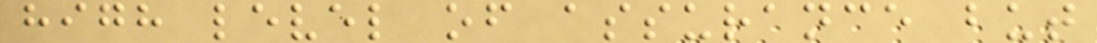high level of assurance but
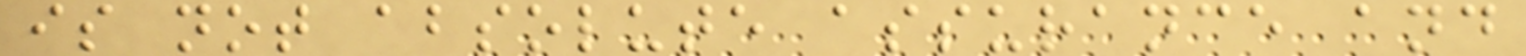is not absolute assurance and
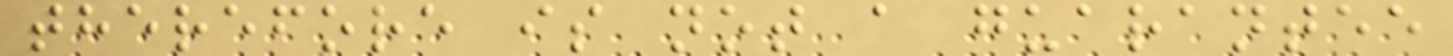therefore is not a guarantee
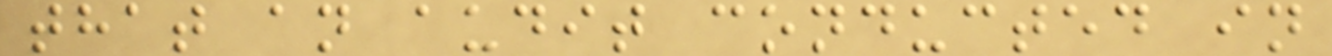that an audit conducted in
